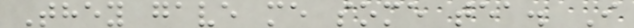They gave me some tea. I
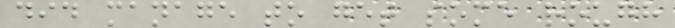did manage to get some rough
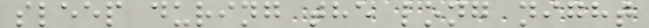sleep during the long night
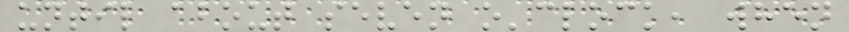until about seven o'clock, when
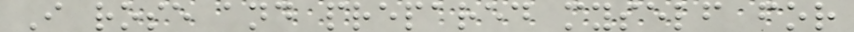I rose and prepared myself for
